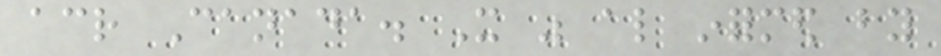across Canada. It was also informed by
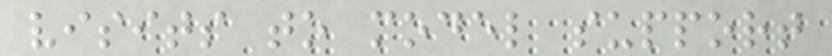visits to model support
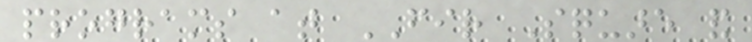programs at FIR Square and
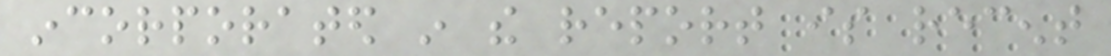incorporated in the report is recent
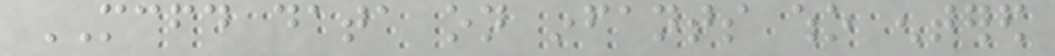MCFD data on infants who entered
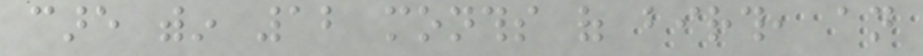care within 12 months of birth, an
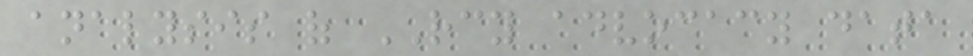analysis of RCY advocacy data
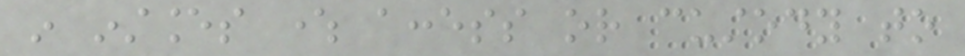in instances where access or custody to
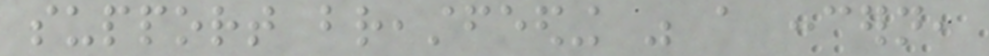support breastfeeding was a concern,
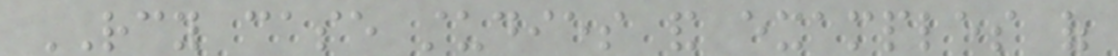RCY case studies and examples of
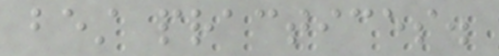best practices.
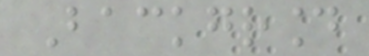Background
